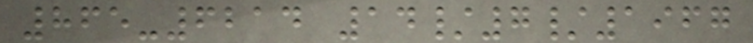865-6214 14/7/1967
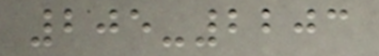205-2203
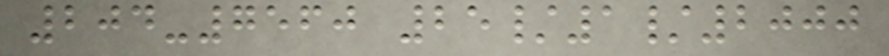204-7560 25/1/2000
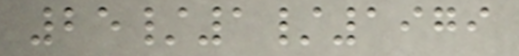25/1/1979
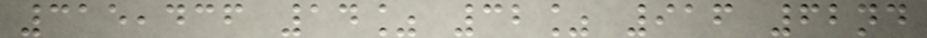315,436 14% 32% 916 62nd
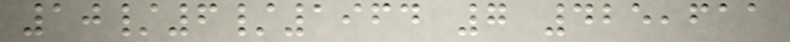10/6/1964 7 425,611
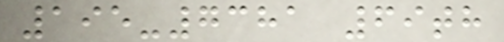195-7381 69th
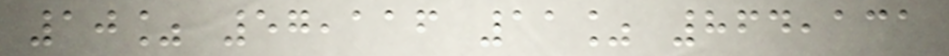10% 57,116 11% 864,131
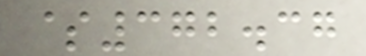$372.37
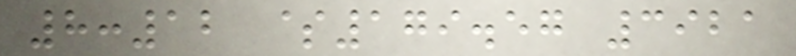8:12 $179.57 3921
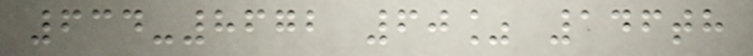634-8672 60% 146th
